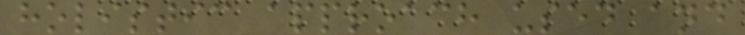holistic approach used and
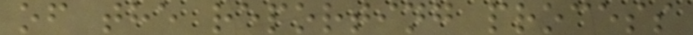of the reporting process
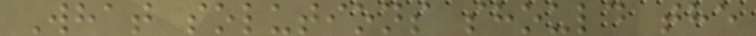What solutions should the
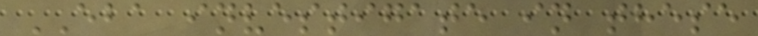EBA investigate in these
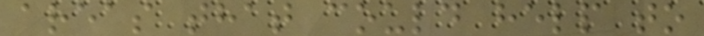areas that could help to
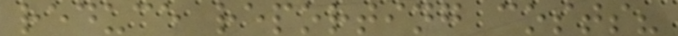reduce reporting costs?
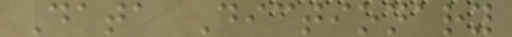Data Dictionary
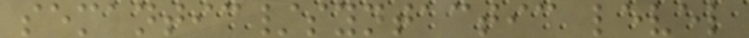semantic/syntactic level
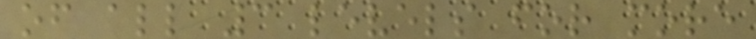of all 3 levels for more
